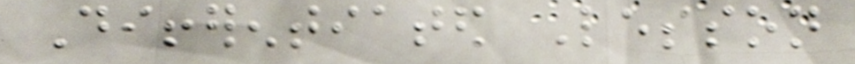Differentiated Lesson
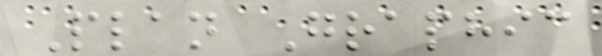Plan Graphic
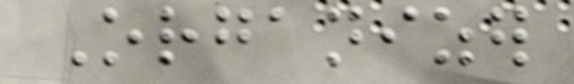Organizer
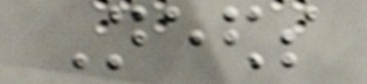Needs
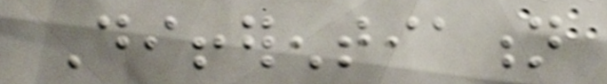Differentiation
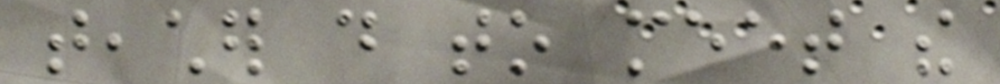teacher do to meet the
